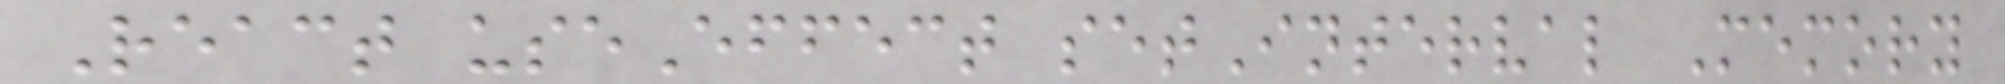React useEffect setInterval Memory
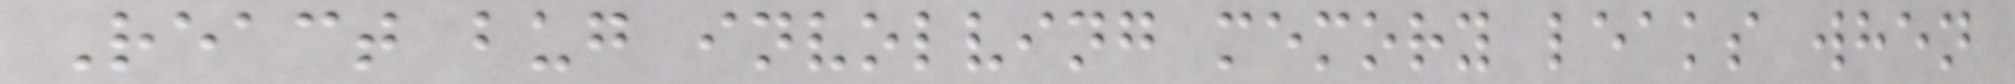React bug involving memory leaks when
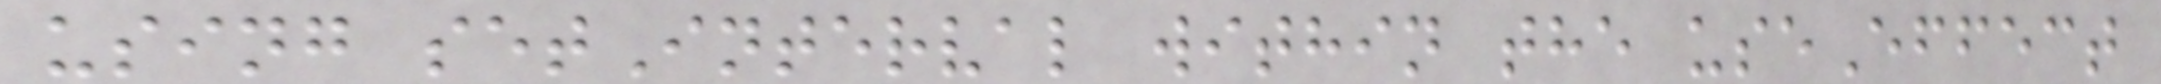using setInterval within the useEffect
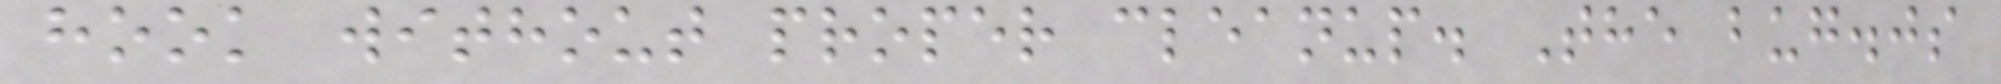hook without proper cleanup. The bug.js
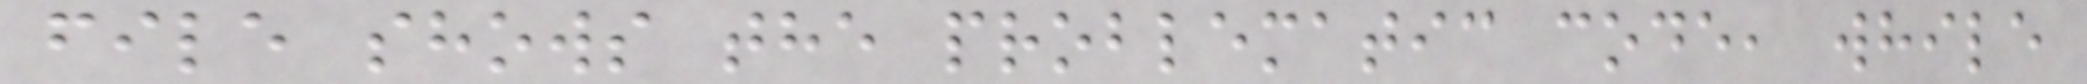file shows the problematic code, while
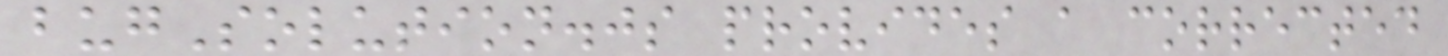bugSolution.js provides a corrected
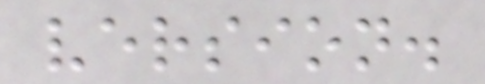version.
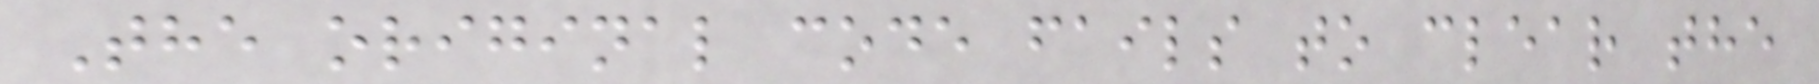The original code fails to clear the
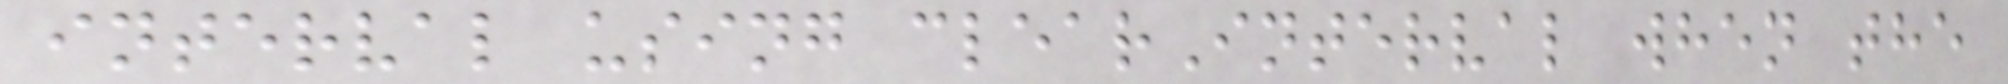interval using clearInterval when the
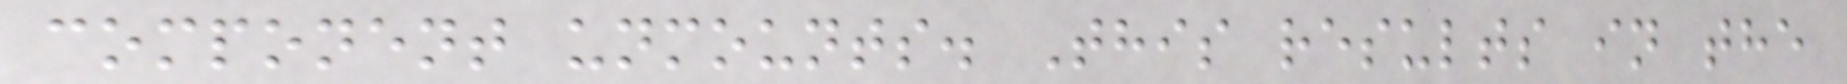component unmounts. This results in the
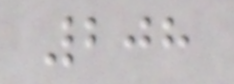208
